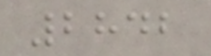2842
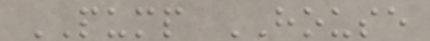PUMP HOUSE
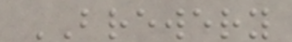BREWERY
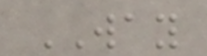WAY
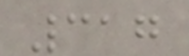317
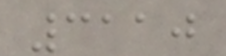3110
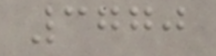3770
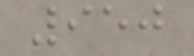950
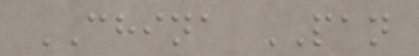CHINA PAN
